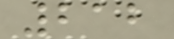212
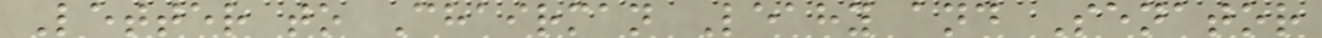Letter to Chairman Leahy and Senator
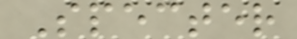Specter
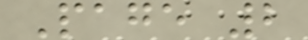Page 2
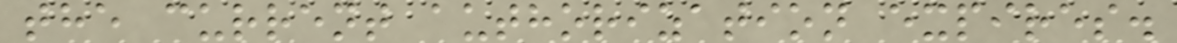the current authorization expires.
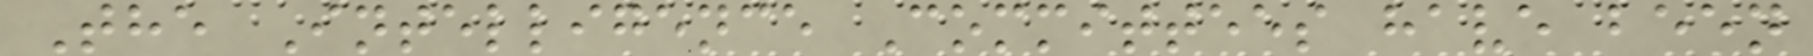The Intelligence Committees have been
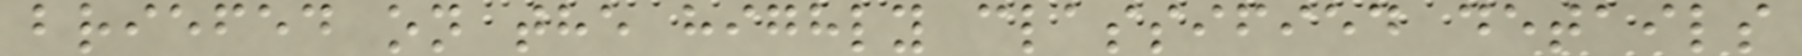briefed on the highly classified details
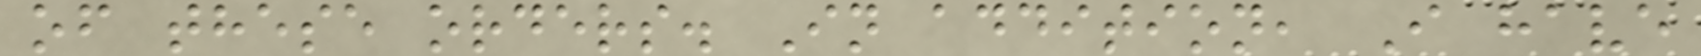of these orders. In addition, I have
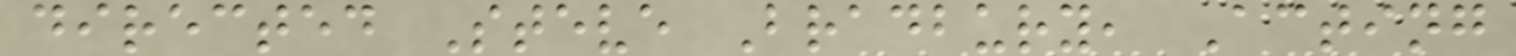directed Steve Bradbury, Acting
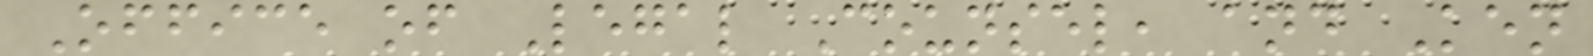Office of Legal Counsel, and Ken
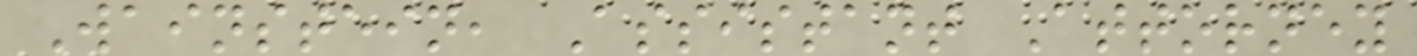Wainstein, Assistant Attorney
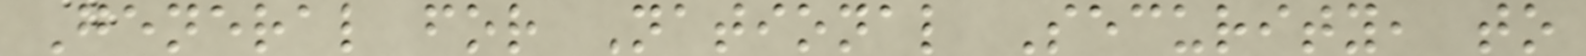General for National Security, to
